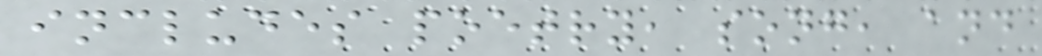includes poetry, song, and
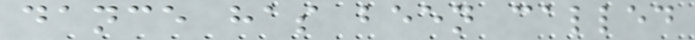dance has been called
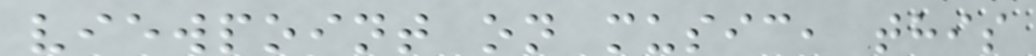viewpoint on music, this
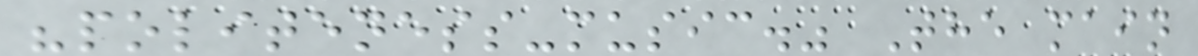"politeness-music." The main
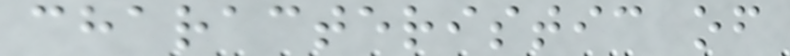characteristic of
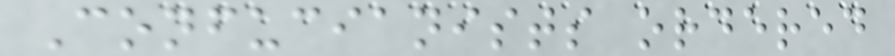Confucianists ordered
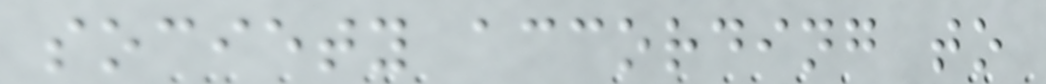society according to
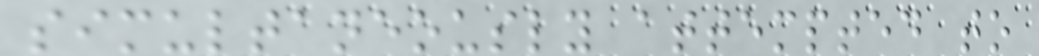simultaneously attempted to
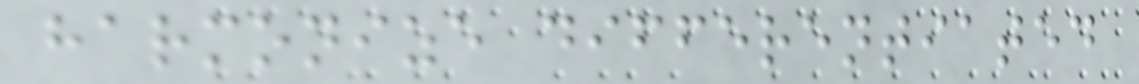harmonize differentiated
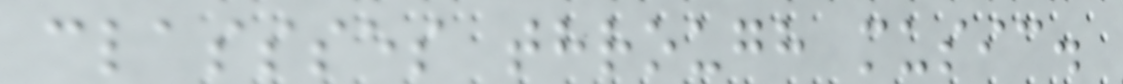classses through music.
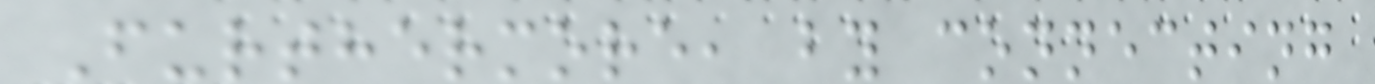Furthermore, by connecting
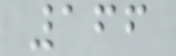166
